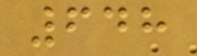648
